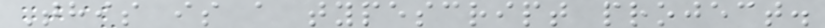This is a typescript project.
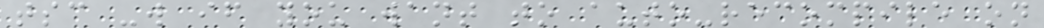tsc -w if you want to auto-recompile on
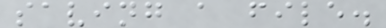saving a file.
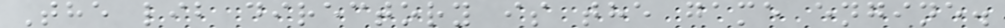The lib directory is the game engine.
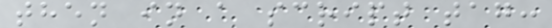then in a script tag:
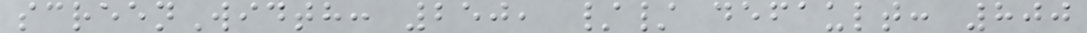screenWidth: 250, // default: 800
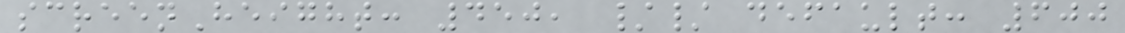screenHeight: 450, // default: 600
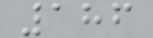186
